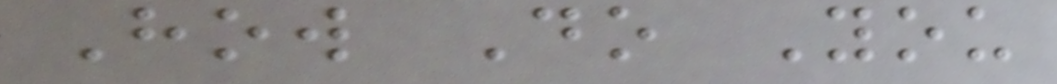How Do You
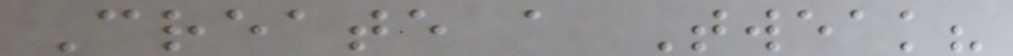Create a Tweak?
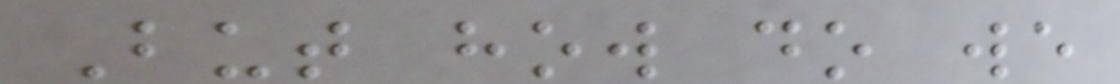But how do we
